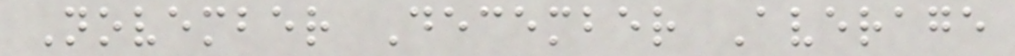November December Average
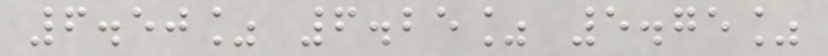6.50% 6.25% 5.75%
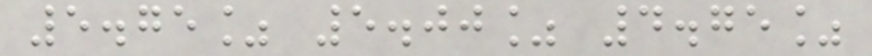5.75% 5.00% 4.75%
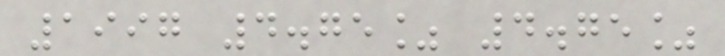1997 4.75% 4.75%
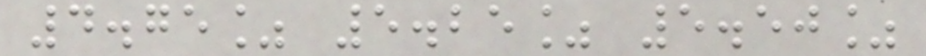4.75% 5.25% 5.50%
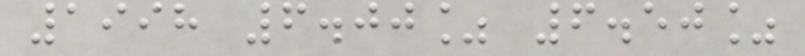1998 6.00% 6.50%
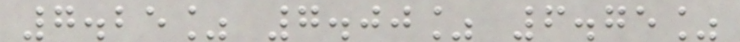7.25% 7.00% 6.75%
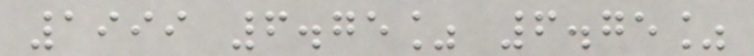1999 6.75% 6.75%
